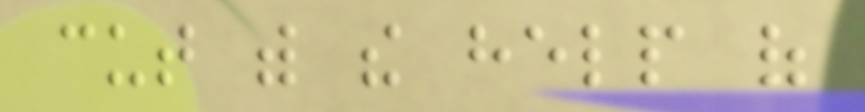cut with the help of
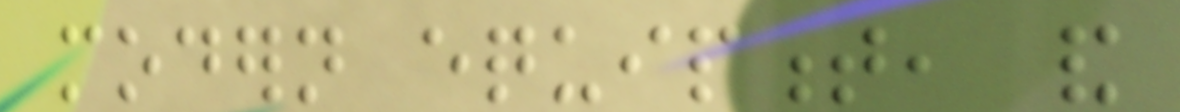modern equipment, and
